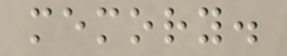memory.
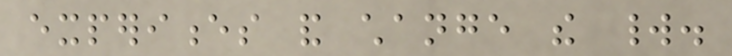experiences and change the world.
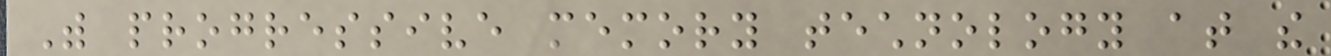With progressive memory technology at the
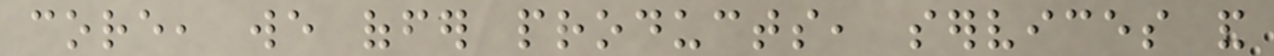core, we offer products, services and
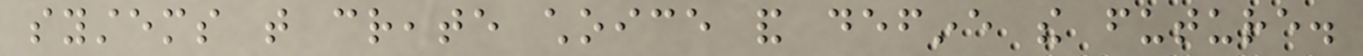systems that create choice and define the future.
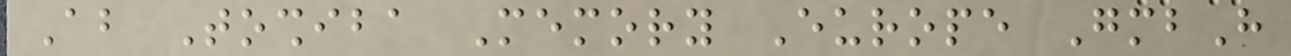About Toshiba Memory Europe GmbH
